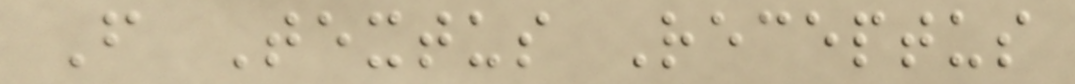From Textus Receptus
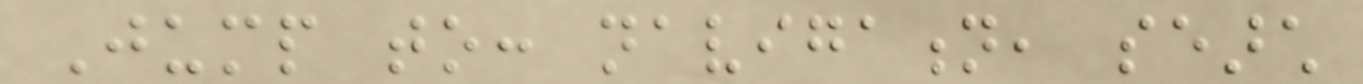Jump to: navigation, search
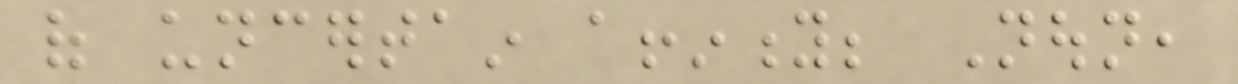of uncertain affinity; Noun,
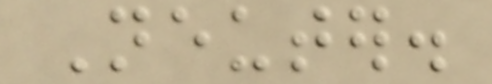Neuter.
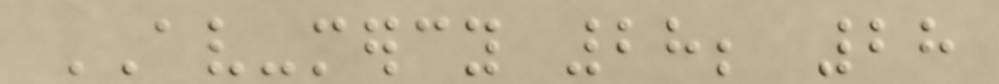AV-mercy 28; 28
